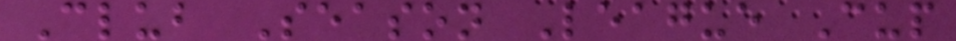Club Season League Cup
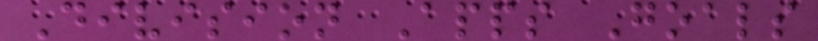Division Apps Goals
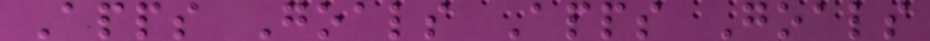Apps Goals Apps Goals
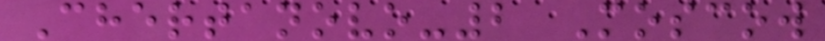Chertanovo-2 Moscow
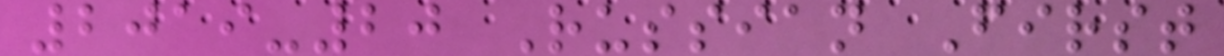2019-20 Russian First
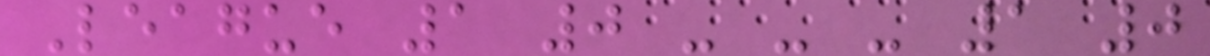League 1 0 - - - 1 0
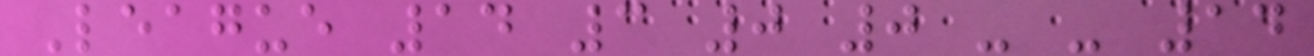League 14 3 0 0 - - 14
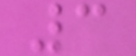3
